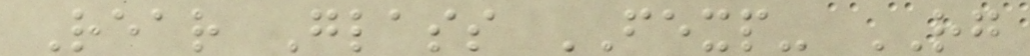Rear Glass FEXP- RG
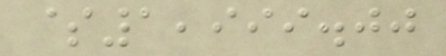$1,999.00
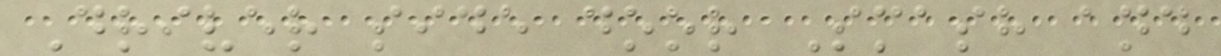Driver side door Smash and
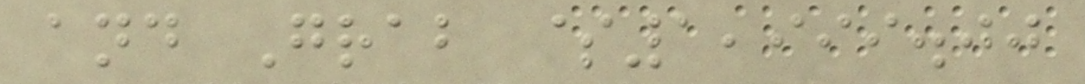and Grab $1,999.00
